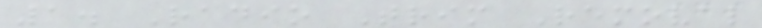1. Radio Trim Removal
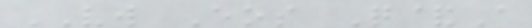VW Eos Q&A
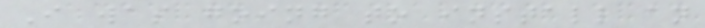I was going to install an
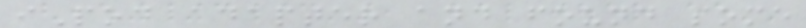iPod adapter and found some
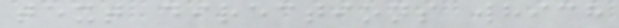text directions which
